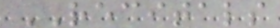RECITALS
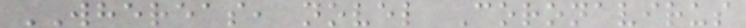WHEREAS, novel Coronavirus
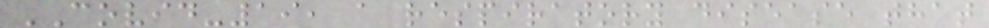COVID-19, a respiratory disease that
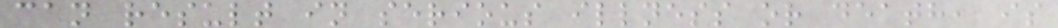can result in serious illness or death, is
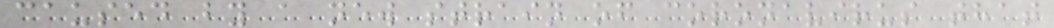caused by a new strain of coronavirus that
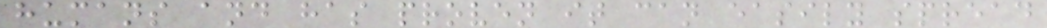humans and has proven it can easily spread
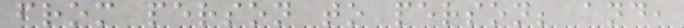from person to person; and,
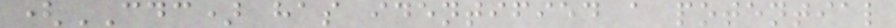(CDC) has identified a potential
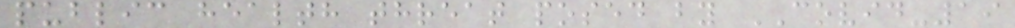public health threat posed by COVID-19
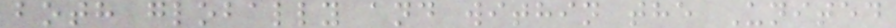both globally and within the United
